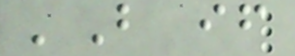'But if
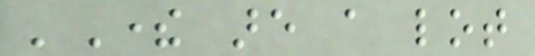'There are a lot
